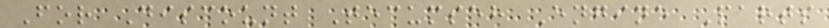For Discount Tecumseh Engine Parts
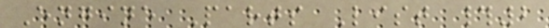Engine Parts List #2
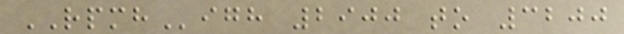RPMHigh 2900 to 3200
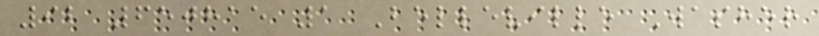92 650815 1 Belleville Washer
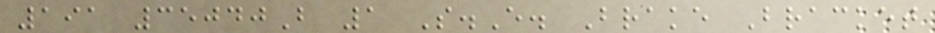191 35040B 1 S.E. Brake Bracket
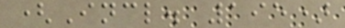(Incl. 195)
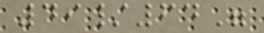49/64"
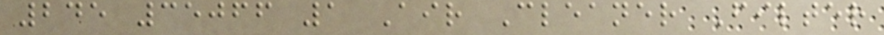245 35066 1 Air Cleaner Filter
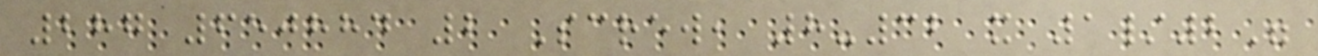287 650884 2 Screw, 8-32 x 1/2"
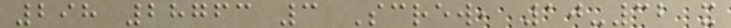298 28763 3 Screw, 10-32 x
